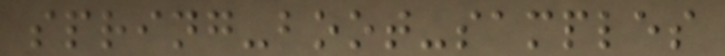spring-boot-samples
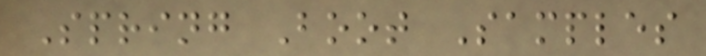Spring Boot Samples
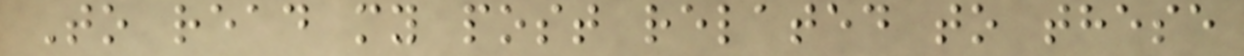To read my post related to these
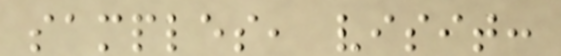samples, visit:
